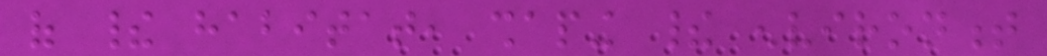of their habitat, shaping their environment
